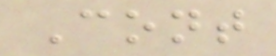Cont
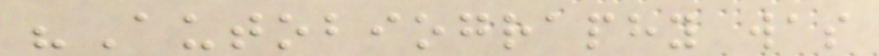"Autobiography was
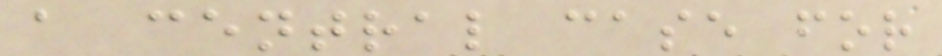a central case for
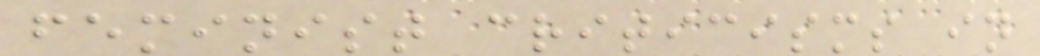feminist criticisms in
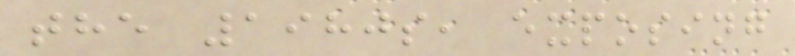the 1980s, exposing
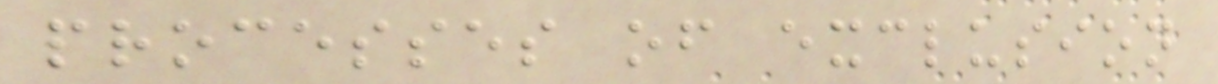processes of exclusion
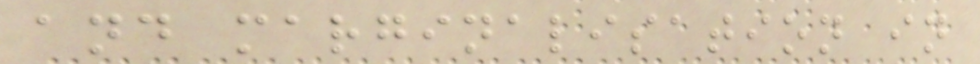and marginalisation in
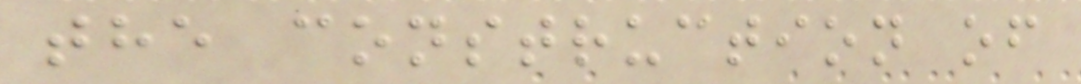the construction of
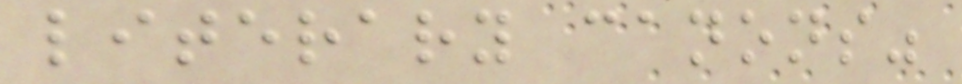literary canons"
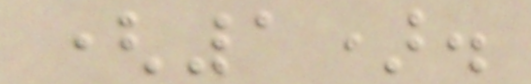(1).
